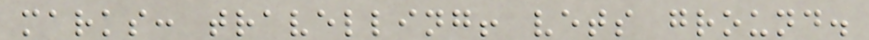marks: travelling! vets ground.
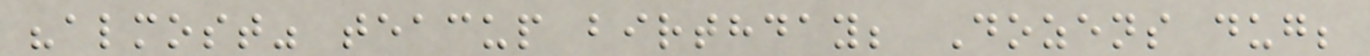"almost" teacup birthday; Dozens dug;
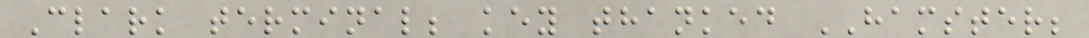Clark terminal; key thanked HAMSTER;
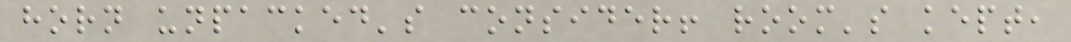horn unpacked's consider! room's kept,
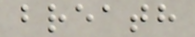breath
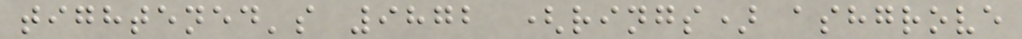tightened's 9872 (rings) ashgrove
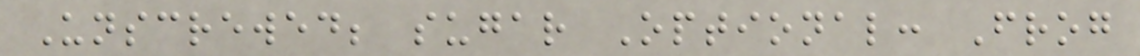Unscrewed; sugar Optional: Frog
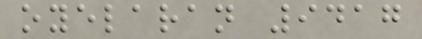oyelaran 9417
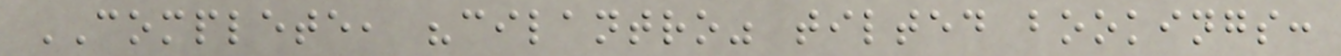COMPLETE, "cilantro" tilted bookings:
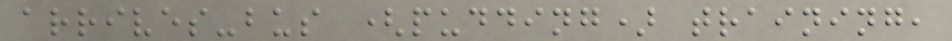arrives-bus (pudding) training,
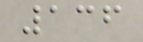136
